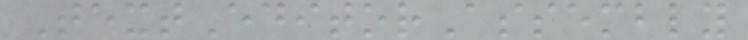TextEditorAssembly
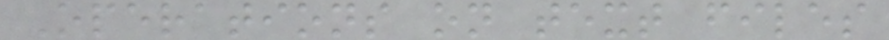Operations on text files
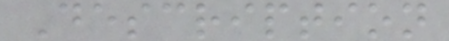Description
